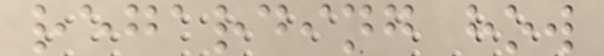regarding how
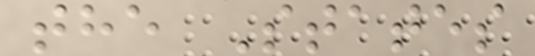the States
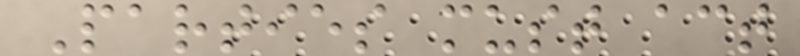Parties must act
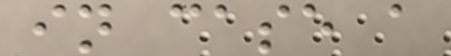in case a
